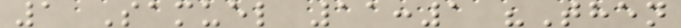1 Samuel 11:1 "Then
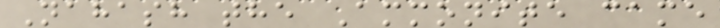Nahash the Ammonite came
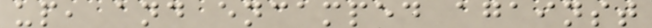up, and encamped against
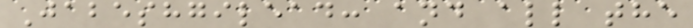Jabeshgilead: and all the
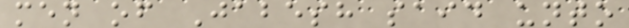men of Jabesh said unto
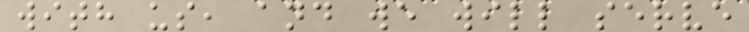with us, and we will serve
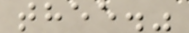thee."
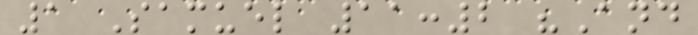1 Samuel 11:2 "And
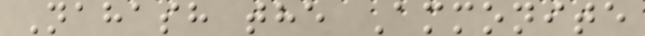Nahash the Ammonite
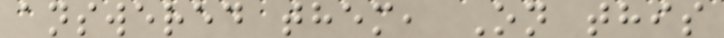answered them, On this
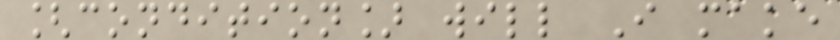[condition] will I make
